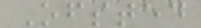Ofsted
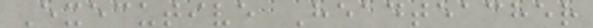Executive Headteacher
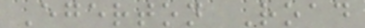Egerton Road
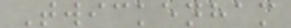Twickenham
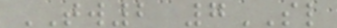TW2 7SL
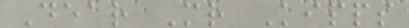Dear Mr Kipps
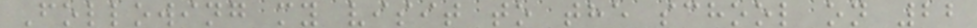Following my visit to the school on 22
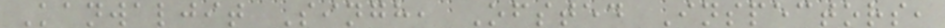Kanwaljit Singh, Ofsted Inspectors,
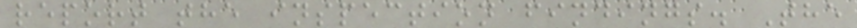report the inspection findings. The
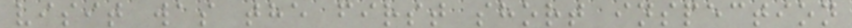visit was the first short inspection
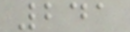241
